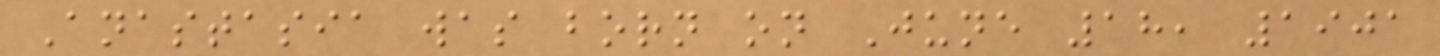Anastasia was born on June 18, 1901
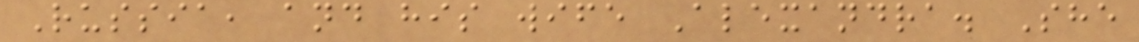Russia, and his wife Alexandra. She
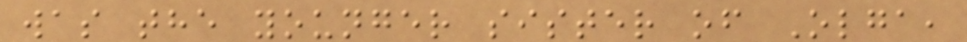was the younger sister of Olga,
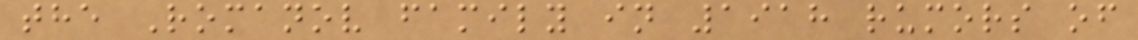the Romanov family in 1918 rumors of
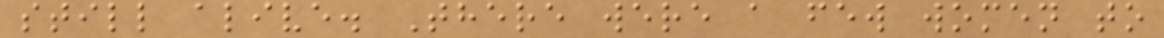still alive. There were a few women to
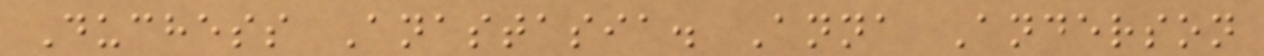Duchess Anastasia. Anna Anderson
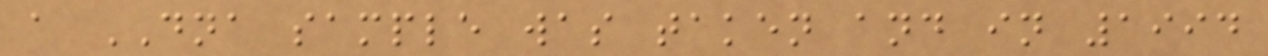a DNA sample was taken and in 1994
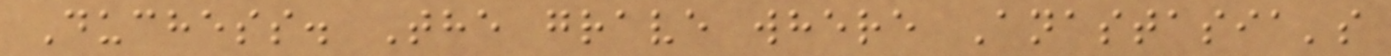Duchess. The grave where Anastasia's
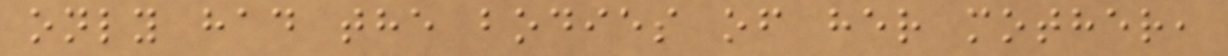only had the bodies of her mother,
